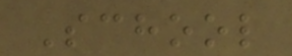School
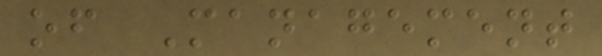of Management
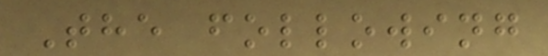The following
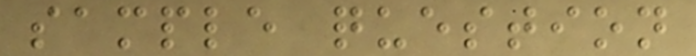sample question
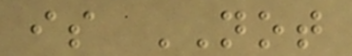is NOT
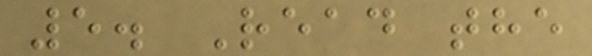5. Read the
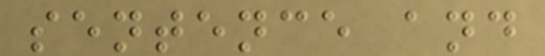sentence and
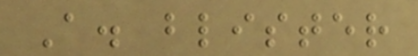A. blister
